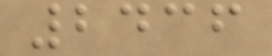2436
